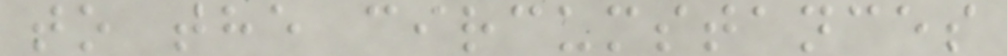to the circumstances
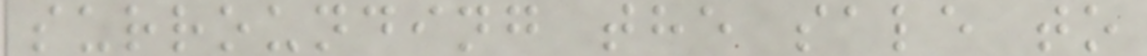surrounding the sale to
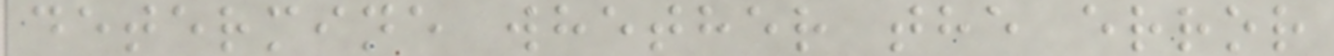determine whether the error
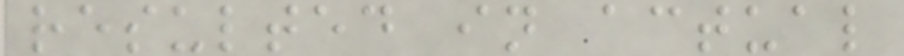resulted in actual
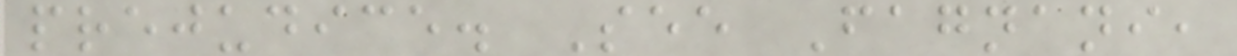prejudice. See Fagnani,
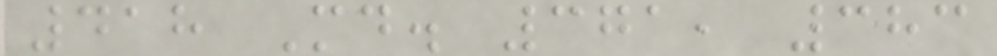418 Md. 371, 383
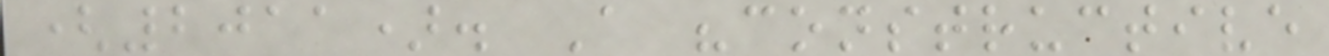(2011). A "constructive
